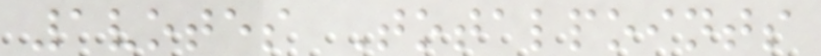1votes Totalpoints
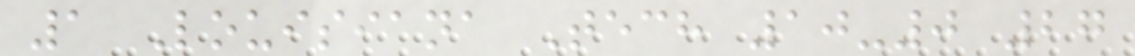1 Louisiana Tech 10-0 27
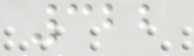322
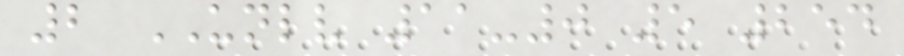2 UNLV 11-0 5 254
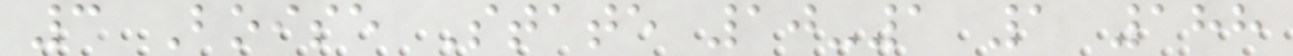3 Boise State 10-1 1 188
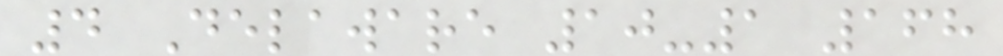4 Delaware 10-1 168
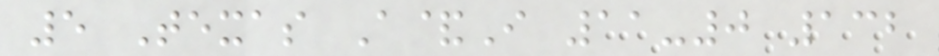5 Texas A&I 11-0 132
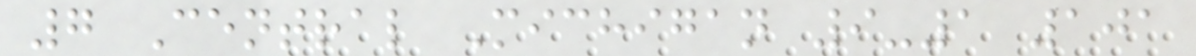7 Central Michigan 9-1 101
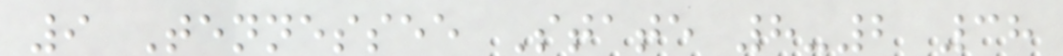9 Tennessee State 8-2 38
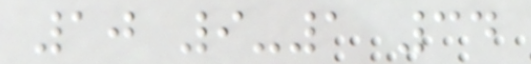10 9-1 34
